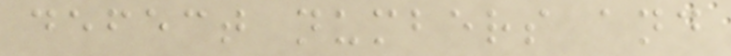defect numbers and
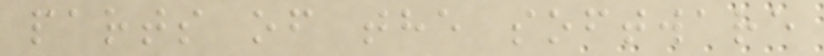parts of the software
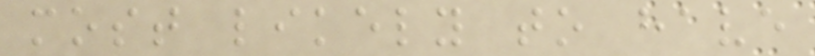most likely to have
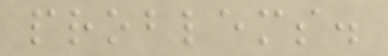problems.
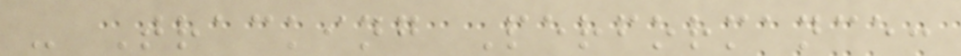- Tracking Performance:
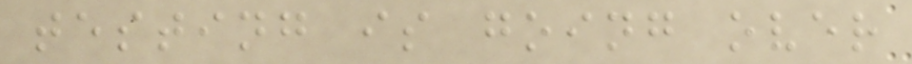testing is going over
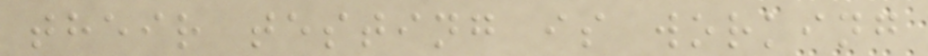their testing is working
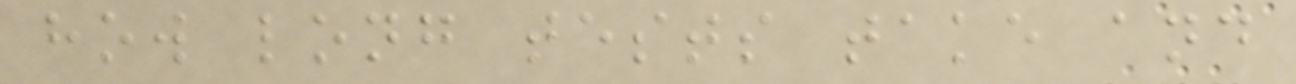how long tests take and
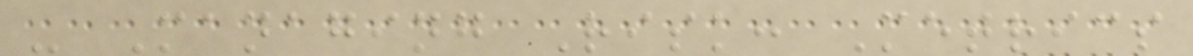- Managing Risk: Metrics
